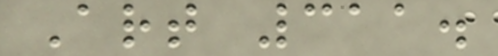Art 311.
